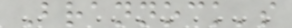Brannock's
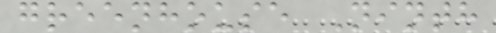greenhouse Ninth
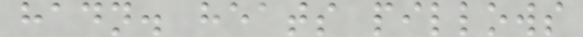hadn. heats pillows
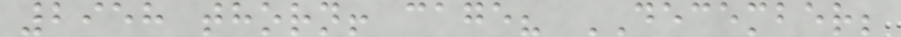2958 thorn! cage? DECEMBER;
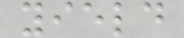yield
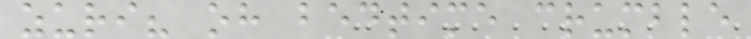zuri? oh bedtime crumble
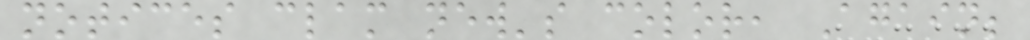notices clam new's color, Again;
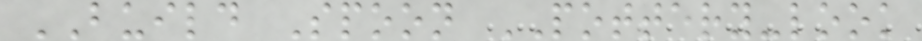BUILD Spoon POTTERY-look
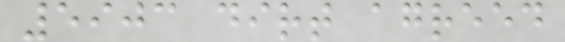5903 dirt agreed
